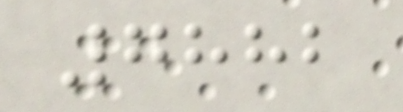7882
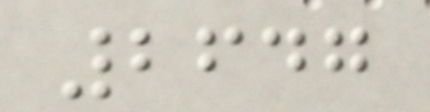2647
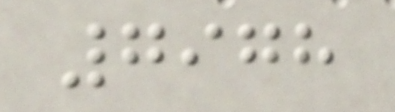7978
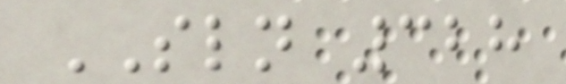SLN 328
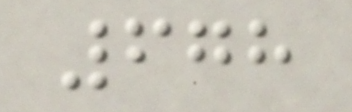678
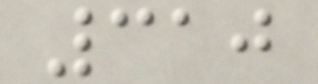310
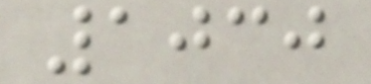1030
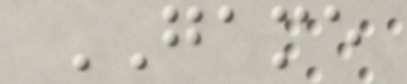GAME
